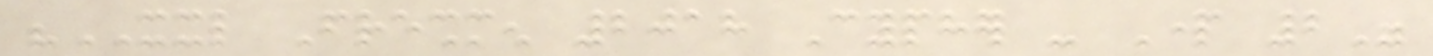"XXL Freshmen 2018 Cypher - Part 2"
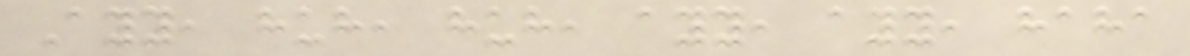Ayy, huh, huh, ayy, ayy, haha
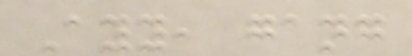Ayy, gang
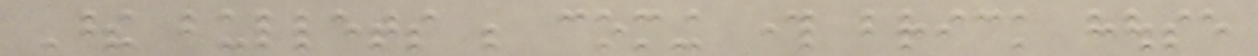These bullets be coming through brick house
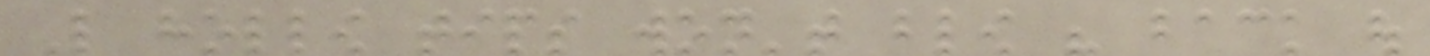Like hollow tips won't blow his back out
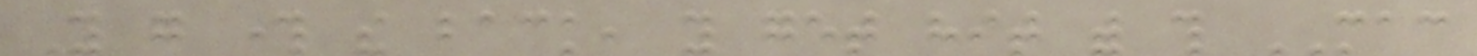You go through the back, you get hit with this MAC
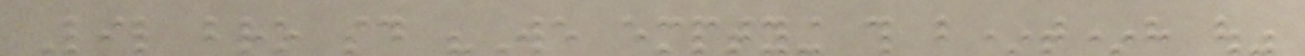Lil bro said "We emptying this b*t*h out"
